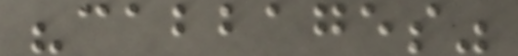"cabbages"
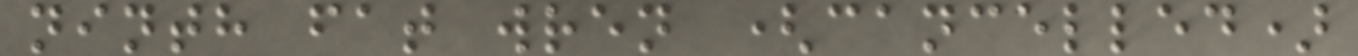ninth fat wren (cancelled)
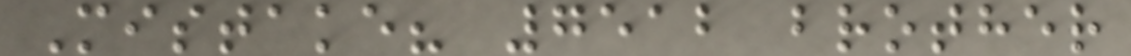Mistake? 7512 brother
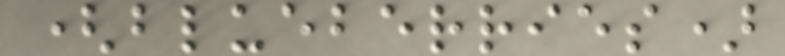(blueberries)
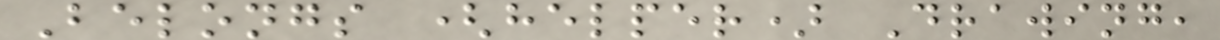Belongs (helper) Drawing,
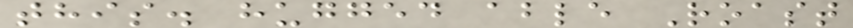this. hugged able Roast
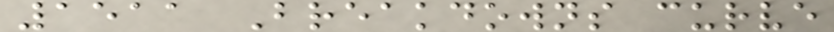1511 Breakdowns curve
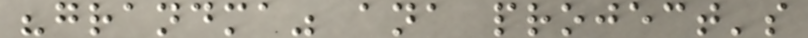"grandma" ana project's
